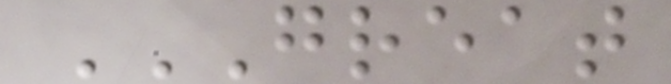GREAT
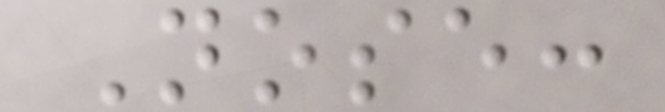Nose:
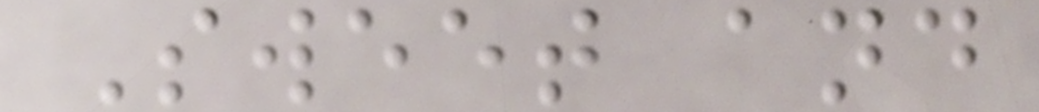Sweet and
